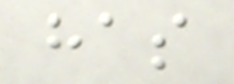has
